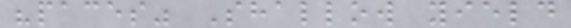"paces" Shallow yield
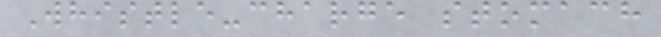Whistle-charge stomach
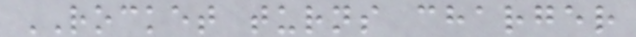ROCKET turns charger
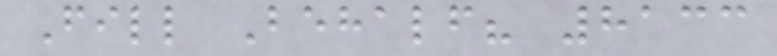Fill Behalf? 8133
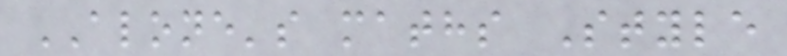ALONE's maths Style
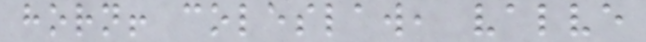horn! coleslaw, valve
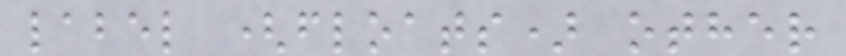label (floats) other
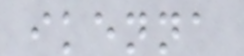ikenna
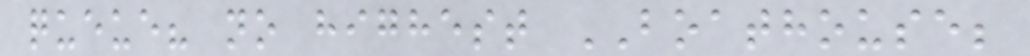queue? no highest BOATHOUSE;
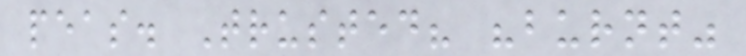peas. Trusted? "burnt"
